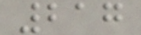217
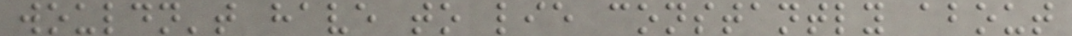wouldn't have to lie constantly about
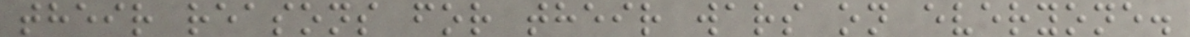their reasons for their wars on everyone.
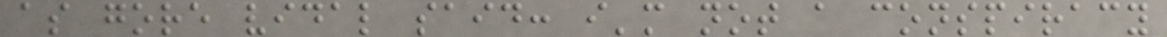as gore vidal said: i'm not a conspiracy
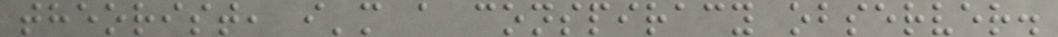theorist, i'm a conspiracy observer.
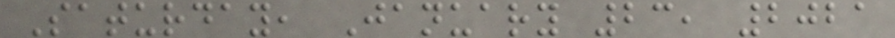Saturday, January 23, 2021
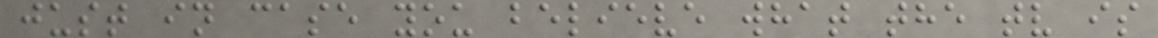just in case you believe what the tv is
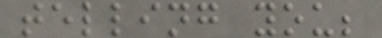telling you;
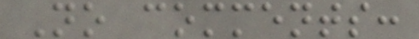No comments:
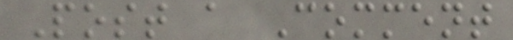Post a Comment
